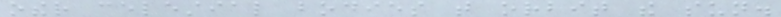other celestial bodies that orbit the sun.
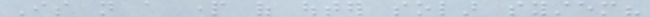Is not a part of outer solar system?
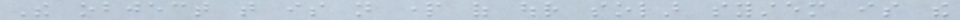The object that is not part of our solar system is the
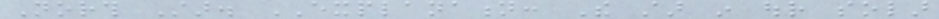North Star. EXPLANATION: The star in our solar
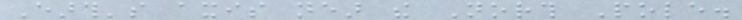Earth's axis near the North Pole.
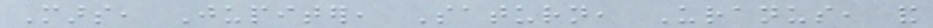Mars, Jupiter, Saturn, Uranus, and
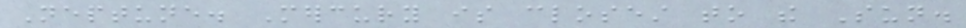Neptune. Mercury is closest to the Sun.
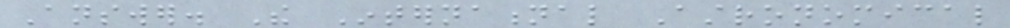Answer. The International Astronomical
